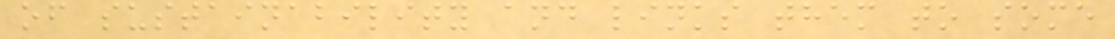of sustainability and links them to some
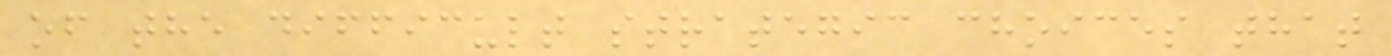of the difficult strategic choices that
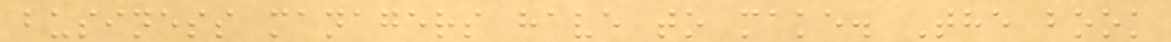business managers have to make. The book
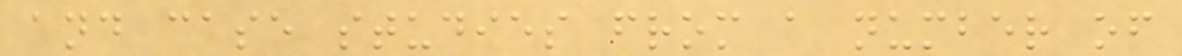and case studies from a number of
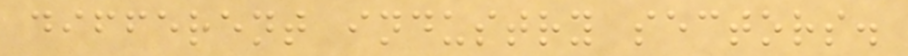different industry sectors.
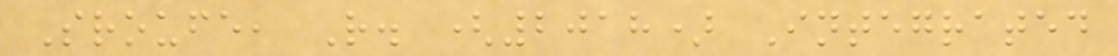Sroufe, R. (2018) Integrated
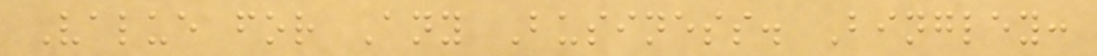Value for Any Business. Bingley:
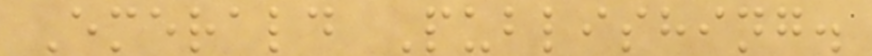Emerald Publishing.
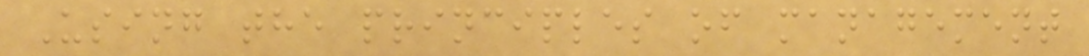Using the principles of management
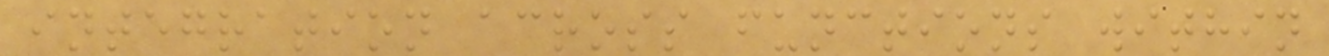integration across functions within
